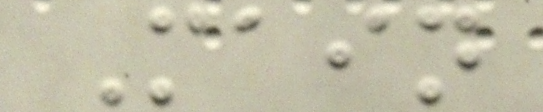Main
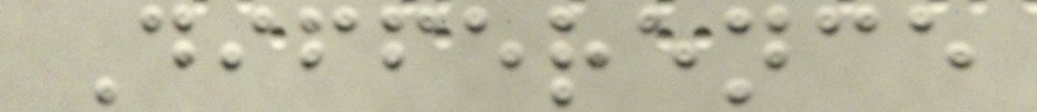Difference
